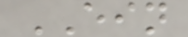EIN
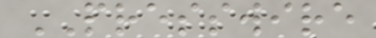PRESSWIRE
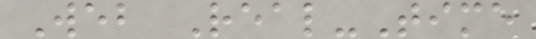Web Real-Time
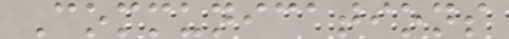Communications
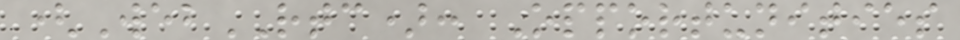(WebRTC): Opportunities
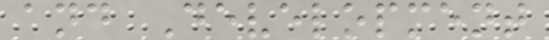and Development
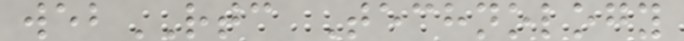webRTC Technology
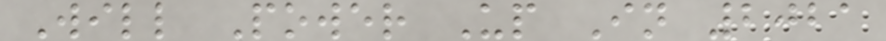Will Power Up In 2021
